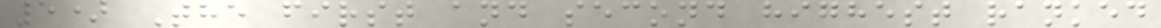5) The first and second highest ranked
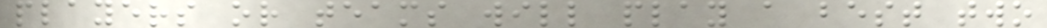players or teams will play a best two
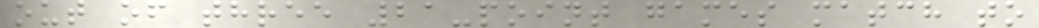out of three 21-point games match to
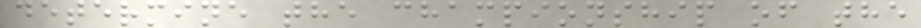determine the championship of the
